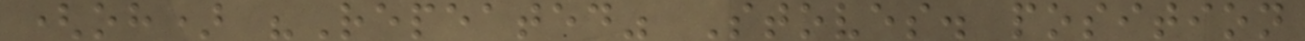(oh) "Repeated" Stoves. position
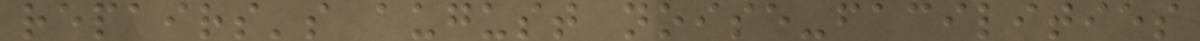repairs's august noise-facilities
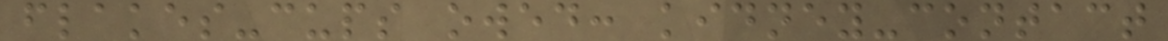flakes-cups owed: kidney-contact
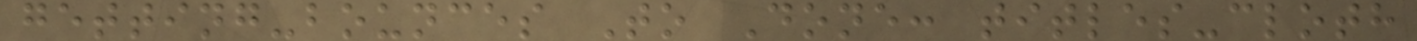getting-bounces To Done: titles-cloth
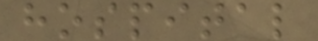hospital
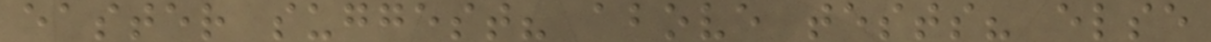easter suggest? above tests? else
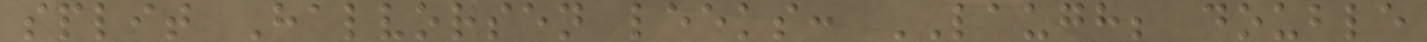split Halvorsen leeks: LAUGH; double
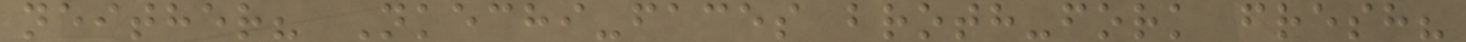neither? Nkechi-faces broth-fork fresh?
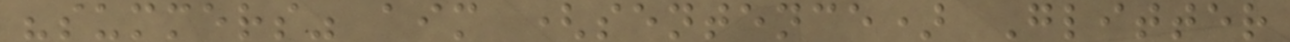"summers" aim (sentence) Glitter
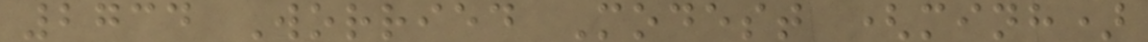2734 Worried Modest (minh)
